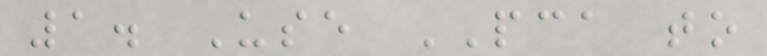1. Use PCA to
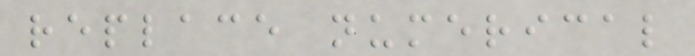replace numerical
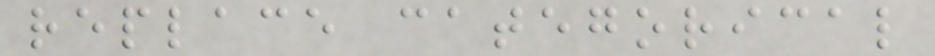replace categorical
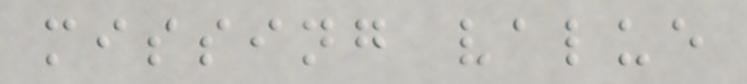missing value
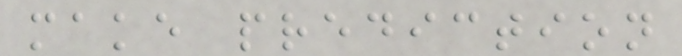make prediction
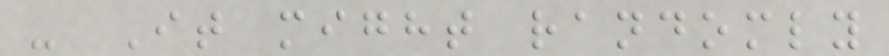- It might randomly
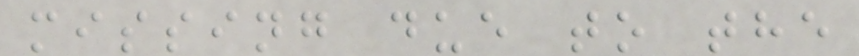missing due to the
